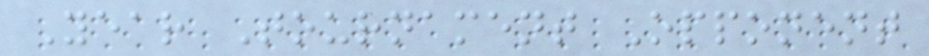Year Tournament Opponent
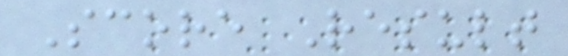Score Result
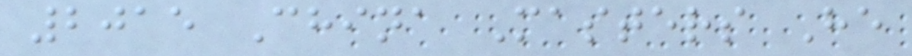2015 China Masters He
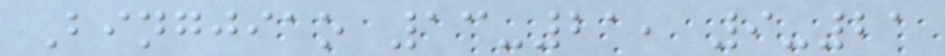Bingjiao 13-21, 9-21
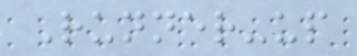Runner-up
